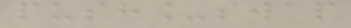push_swap
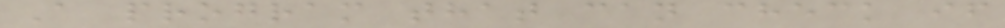A program that can check if
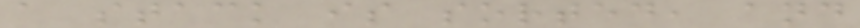a stack is sorted, and
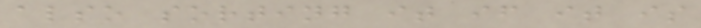also sorting it if it is
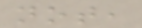not,
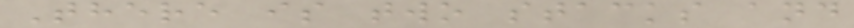There is two stacks and
